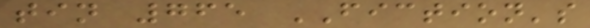tin 765 FICTION's
